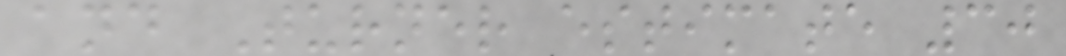and Turner estimate 30
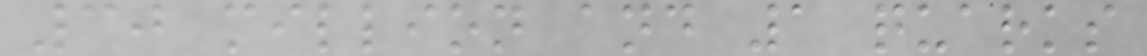30 million and 1 quarks
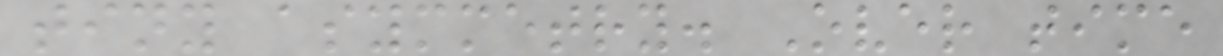tiny asymmetry. Over time
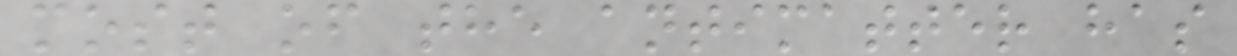most of the antimatter has
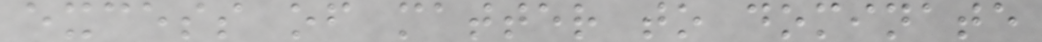excess of matter to dominate
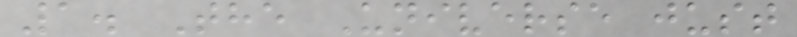1. The Universe just
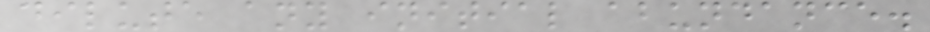dilute any initial abundance.
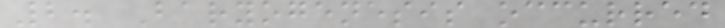2. Baryogenesis occurred
